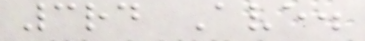3rd Ave.
